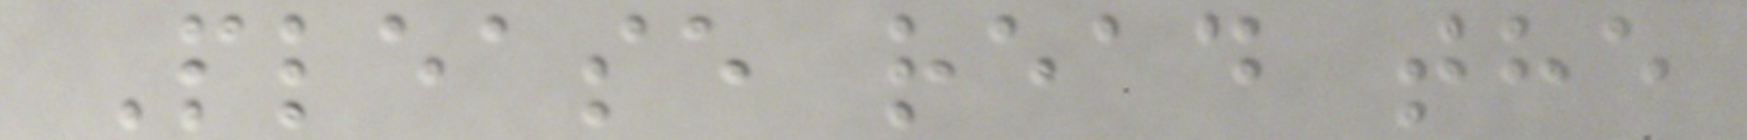Please read the
